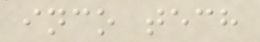inco tech
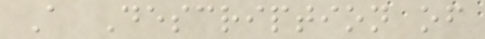A Description of
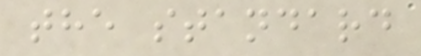the standard
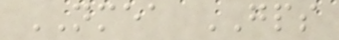NMEA GPS
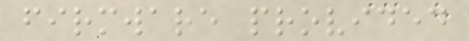firmware provided
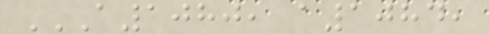A1080, A1084,
